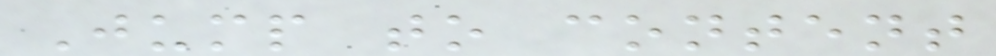Jump to content
